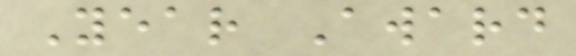Year Award
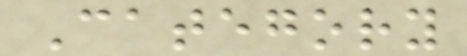Category
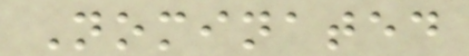Nominated
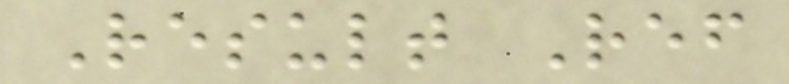Result Ref
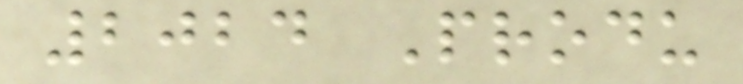2024 Produ
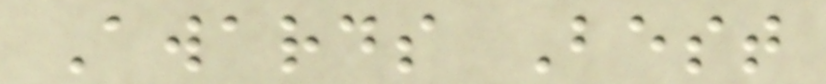Awards Best
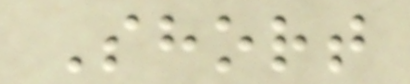Short
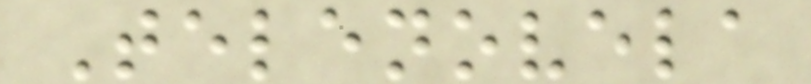Telenovela
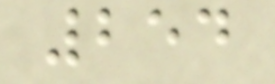254
